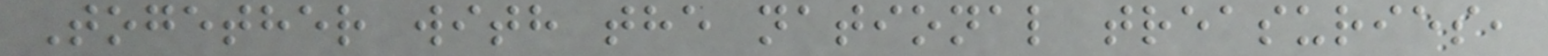Together with the national treasuries,
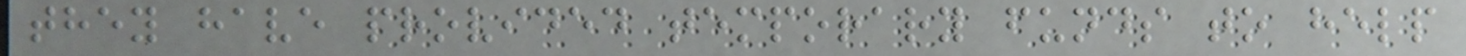they have provided temporary funds to help
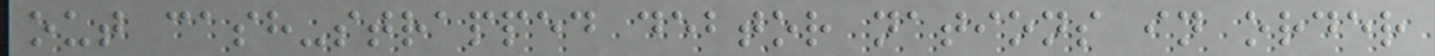out cash-strapped debtor nations in order
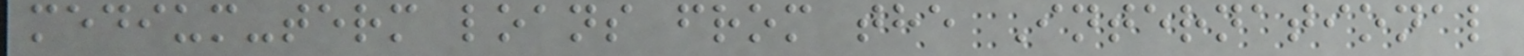medium-term loans from the International
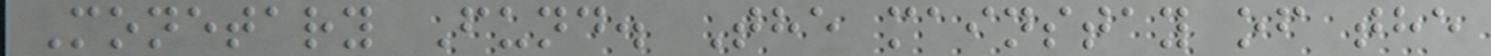Monetary Fund. The mainstay of the
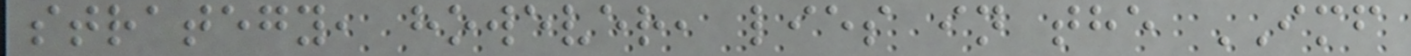strategy, however, lies in the IMF
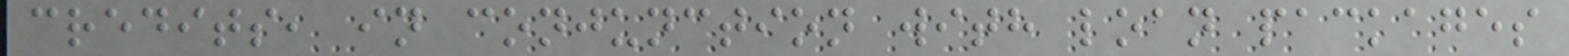credits, in conjunction with loan packages
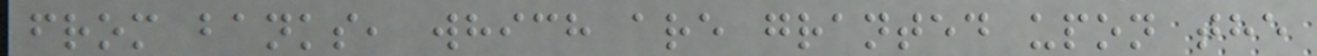from banks, which are granted upon the
